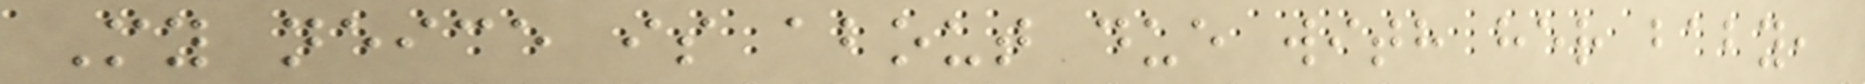My neice is about due with her baby,
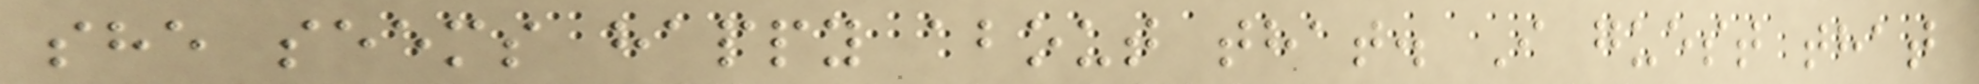she seems happy about that. I guest that
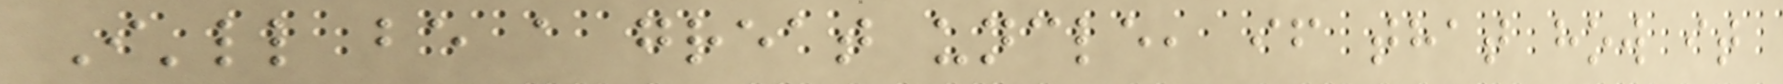I'll be a great uncle, if that how it
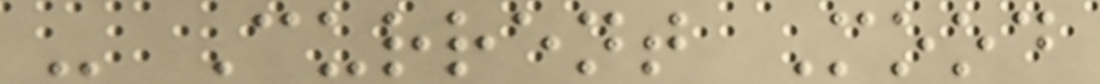- Current Mood
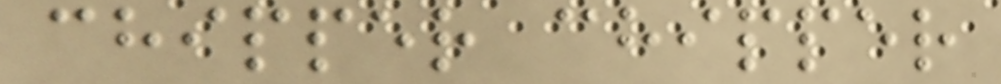chipper chipper
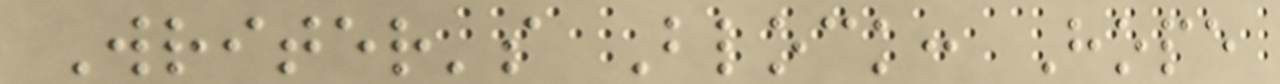Writer's Block: Hope
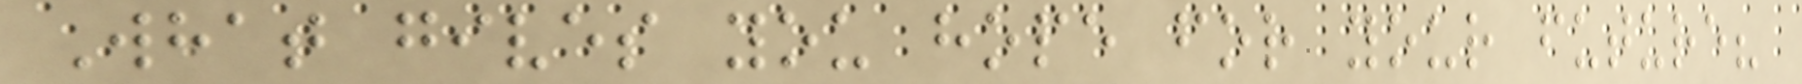What gives you hope for your future?
